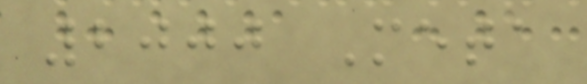2000 Meta
